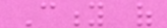City of
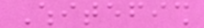Whitefish
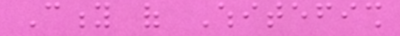City of Whitefish
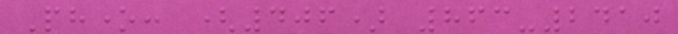Phone: (406) 863-2410
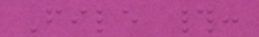File #:
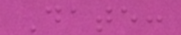Date:
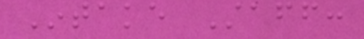Intake Staff:
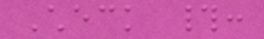Check #:
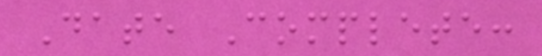Date Complete:
